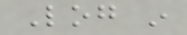Log in
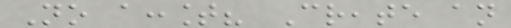No account? Create an
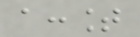account
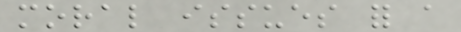moral issues for a
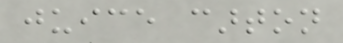juice carton
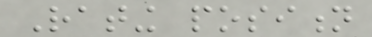Rating position
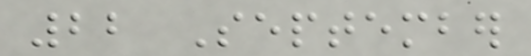22 September
